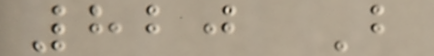820 B
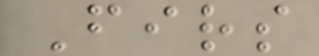Firs
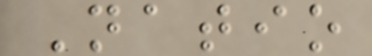Natio
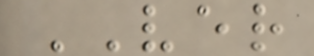VER
